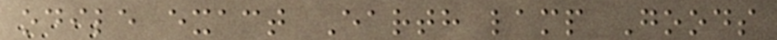odile exact Earth lamp Goods
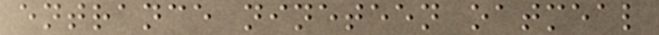entrance nineteen oatmeal
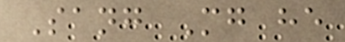Sang Mg he
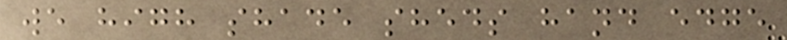we high shade sheds hand edge
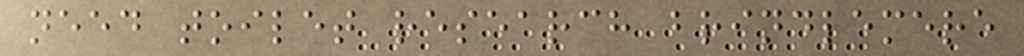need toilet research brindlemere
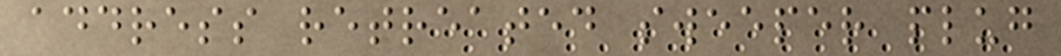address retreated sweeper plug
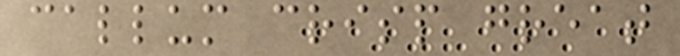callum crisp great
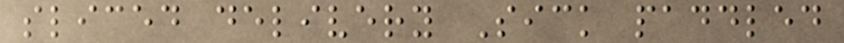sliced delivery Sick paddled
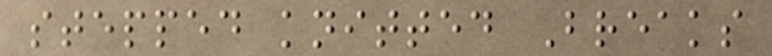stepped knitted Breaks
